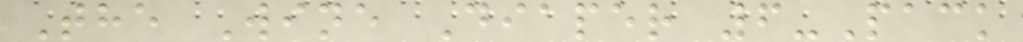The Wine Diaper 6-Pack
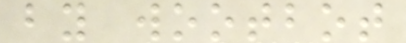by wootbot
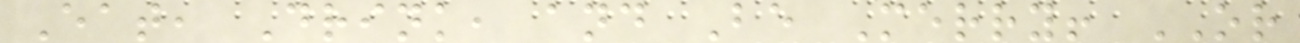Eat, Drink, and Be Merry! OR
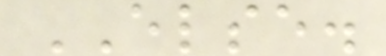ELSE.
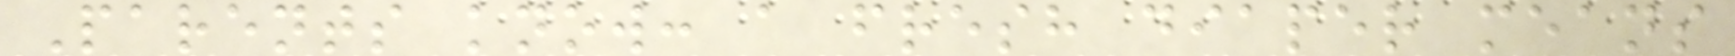Parents know: a fresh diaper means
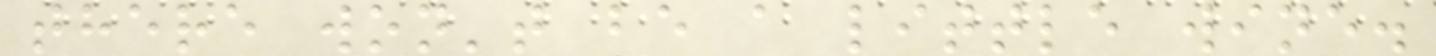there won't be a little wine.
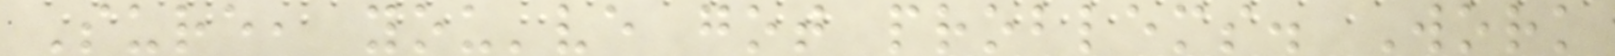Sure, you've got problems. Work
